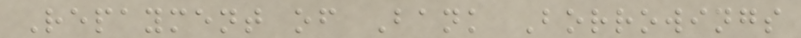Repayment of Bank Borrowings
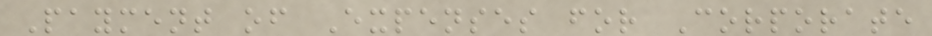Payment of Expenses for Corporate
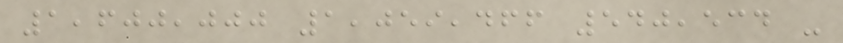1,600,000 1,059,466 540,534 -
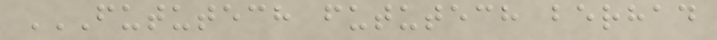FUTUTECH FUTUTECH BERHAD
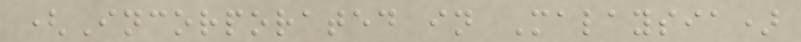(Incorporated in Malaysia)
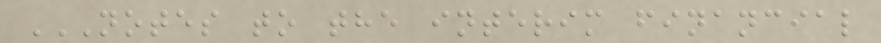NOTES TO THE INTERIM FINANCIAL
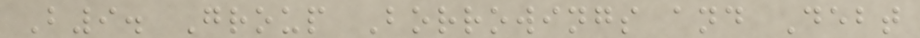B9. Group Borrowings and Debt
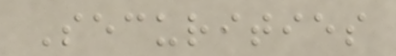Securities
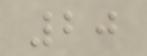20
